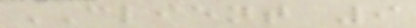CLIENT 9
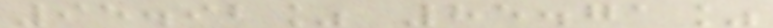95.92% 85.71%
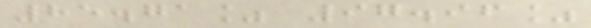85.71% 97.96%
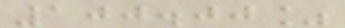100.00%
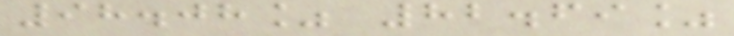98.08% 82.69%
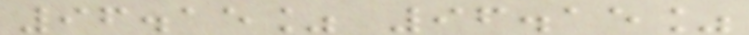96.15% 96.15%
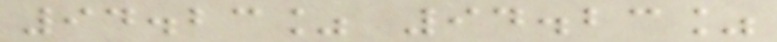94.23% 94.23%
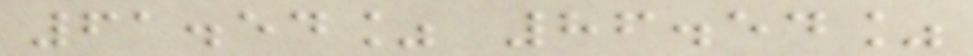61.54% 86.54%
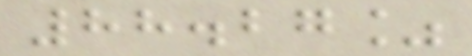88.27%
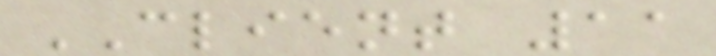CLIENT 11
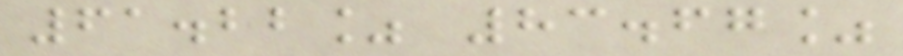61.22% 83.67%
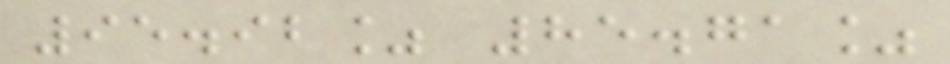95.92% 85.71%
